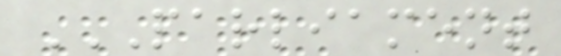PARLIAMENT
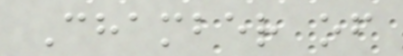Chamber of
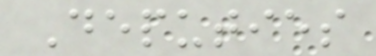Deputies
